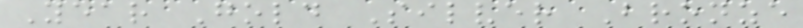Year Gold Silver Bronze
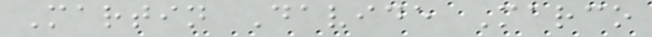Martin Davide Marco
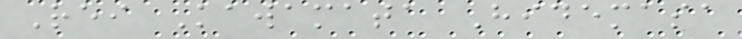Rei Kawamata Hidemasa
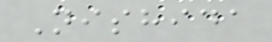Nishida
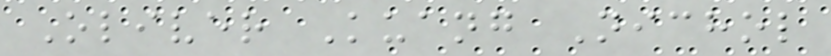Oliver Kuang Nichol
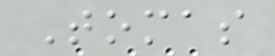Tomas
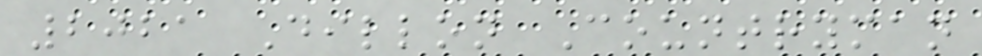2021 Dillon Countryman
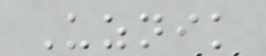Uznik
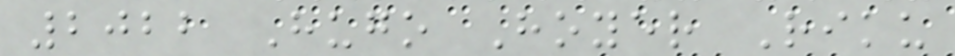2022 Hugo Hoyer Riku
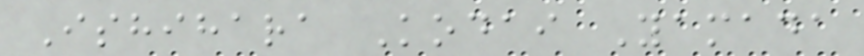Ishihara Kodai Yamada
